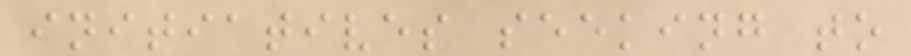initiatives seeking to
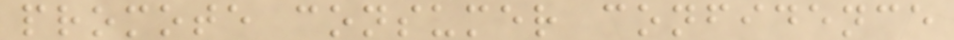promote consumer confidence
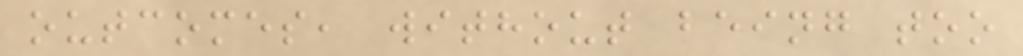outcomes, without being too
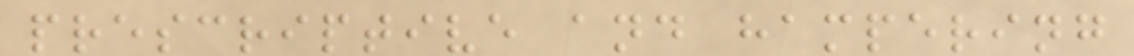prescriptive and hampering
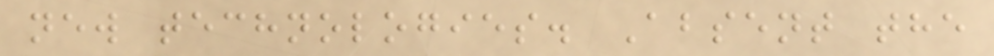new technologies. Absent the
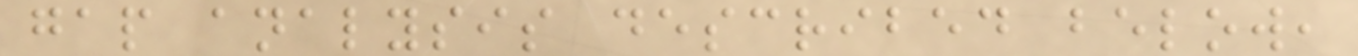gap analysis described below,
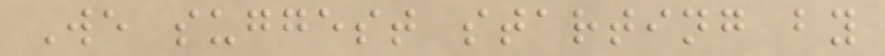We suggest starting by
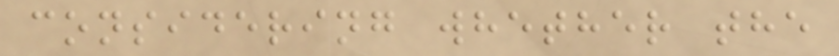considering whether the
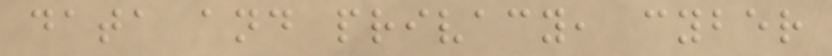data and privacy, cyber
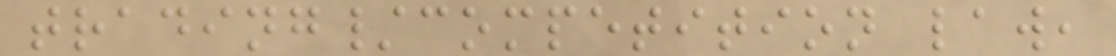trading/competition law,
